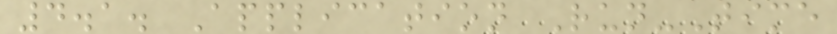4.1. Application Run-Time
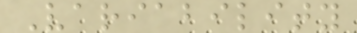Variability
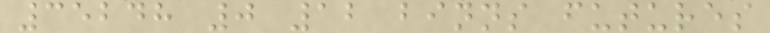35248 0 12 binns futures
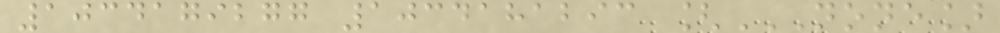1034179277 1034181293 [NONE]
